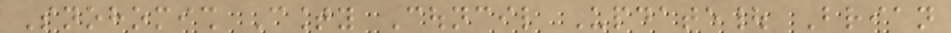Snohomish County Council Update| Brian
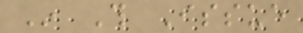In This Issue
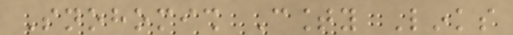Snohomish County Links
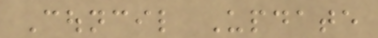Council Update
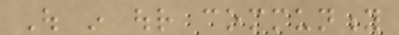Out in our community
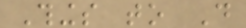Things to Do
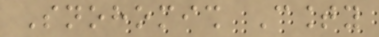Snohomish County
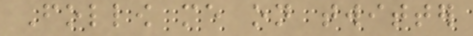Follow me on twitter
